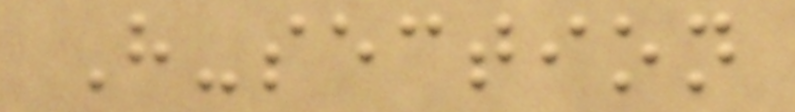H-section
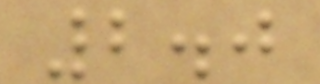2.0
